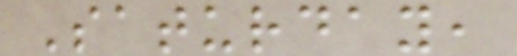Saturday,
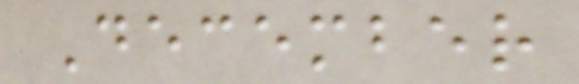December
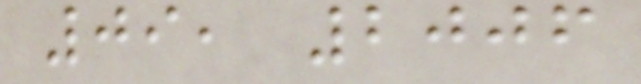09, 2006
